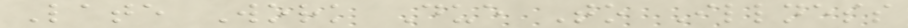Late Work Due To Illness
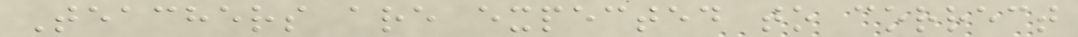Teachers are expected to correct
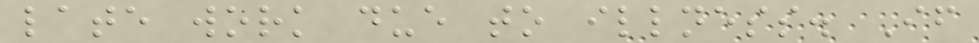late work due to illness. If
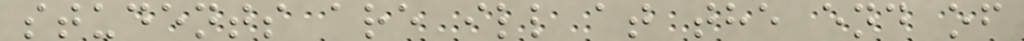students are ill at the end of
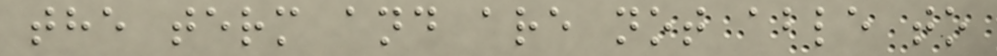the term and are not able to
